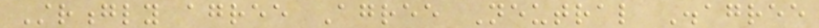Strongly agree Agree Neutral Disagree
